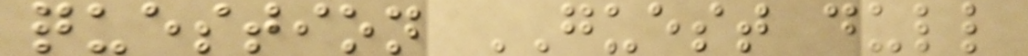question GUEST dull
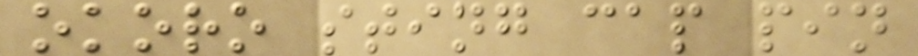okoro sting cap pin
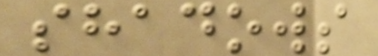shadows
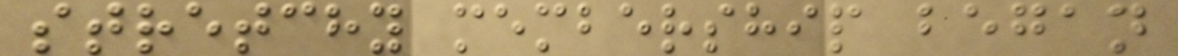stretchy membership began
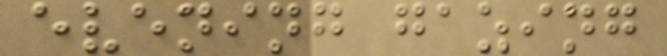evening gazing
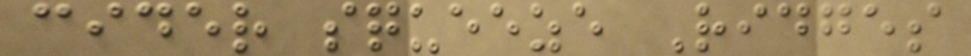cider squeeze Ridges
